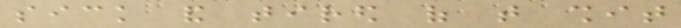sick and tired of that shit
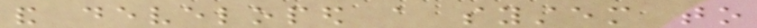and developed a system to
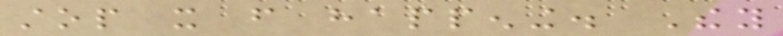stop it from happening. They
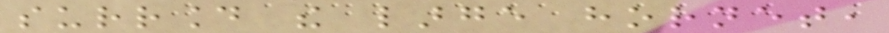surround the large hornet,
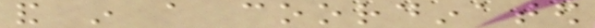and in a coordinated
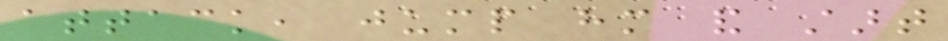attack, jump him and start
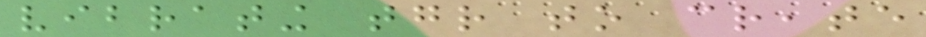vibrating together to create
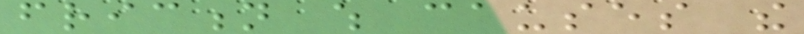friction which causes the
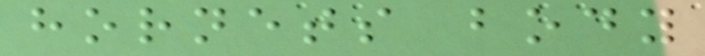hornets body
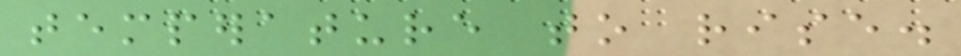temperature to rise.
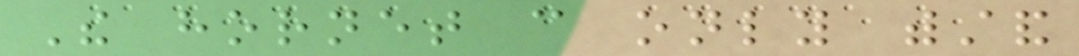The hornet can only withstand
